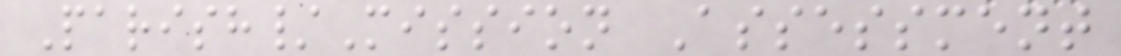Parish/Mission Assessment
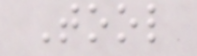Tool
